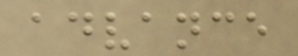advance
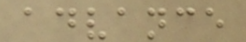advance
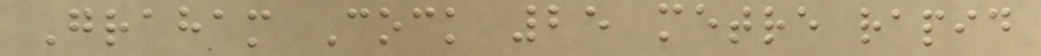Graham Cock 25 metre rapid
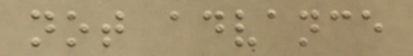not advance
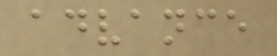advance
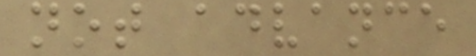not advance
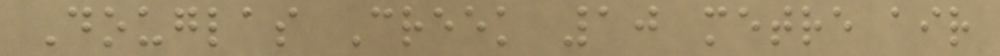Douglas Creek 10 metre air
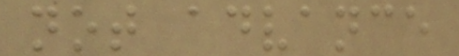not advance
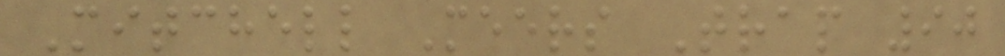Mitchell Meers Trap 90
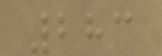283
